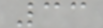33
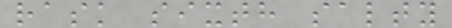rask sixth salty
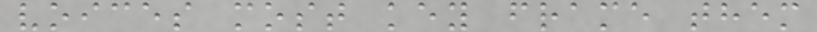voices most key frame them
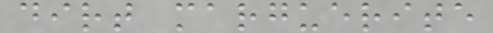dirt marguerite
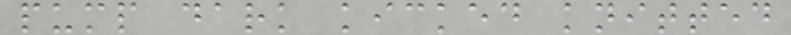pump dark kicked knitted
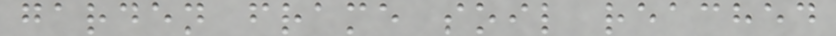garden frame soil reached
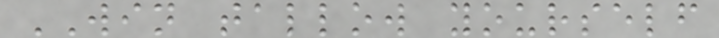WIN tallow yourself
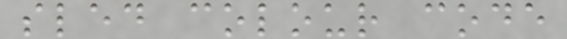sled colour code
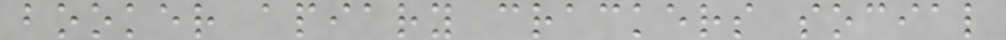booker apiary crackers social
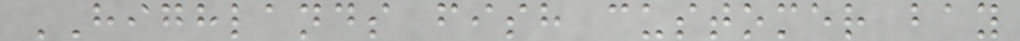HIGHLANDS fish customer bay
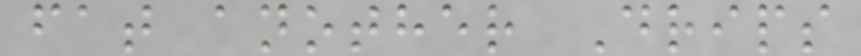fat another Drips
